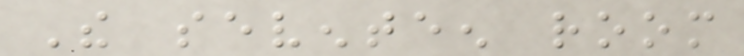The seventeen room
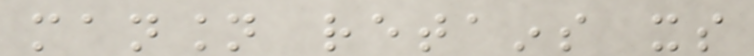mansion retains its
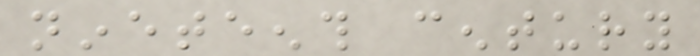nineteenth century
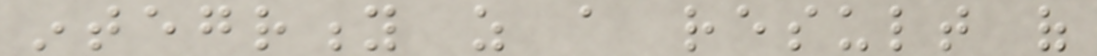integrity as a result of
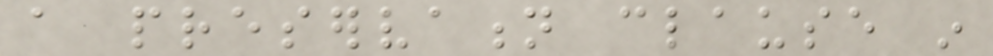a preservation clause in
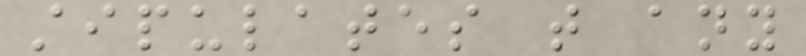stipulates that any
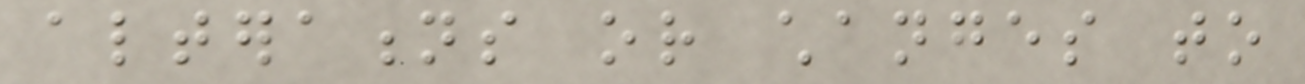alterations or changes to
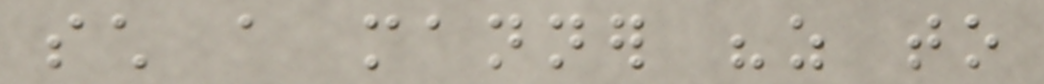such a manner "as to
